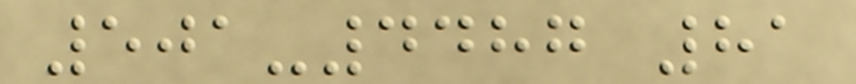501-4487 81
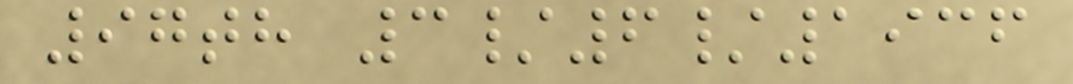97th 3/6/1936
